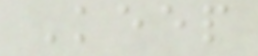Keep
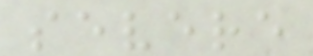severe
